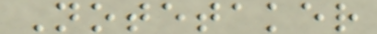Notetaker
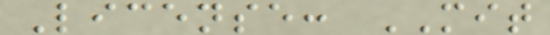License: MIT
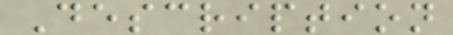Description
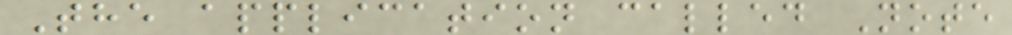The application called Note
